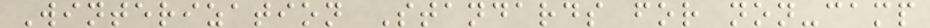Winterization Standards for non-camp
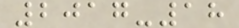2017-18
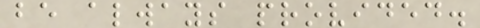be always provided.
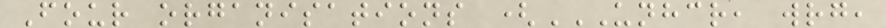Four organisations (UNHCR, WRG,
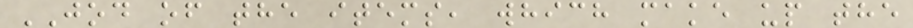JOD of the items, which make up the
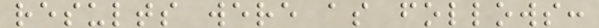results were as follows:
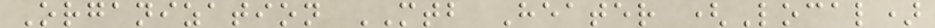Organization MTB Heater (Local)
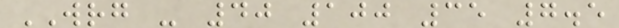WRG - 40 100 35 7.5
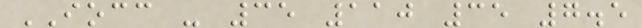IOCC - 35 110 35 7.5
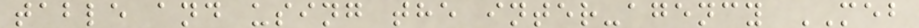table and using the inter-agency MEB
